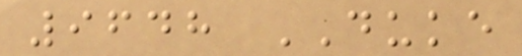9648 DUKE
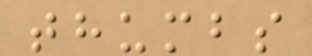thumbs
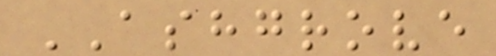ASHGROVE
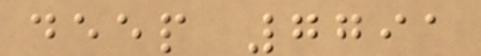deep 7791
